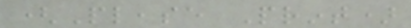(Please Print)
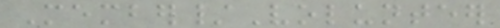Member/Volunteer
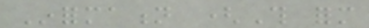Information (This form
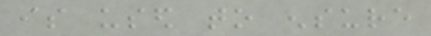is used to ensure
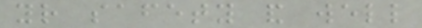your safety and well
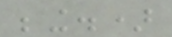being.)
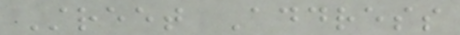Street Address
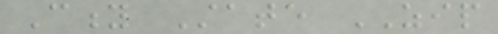City State ZIP
